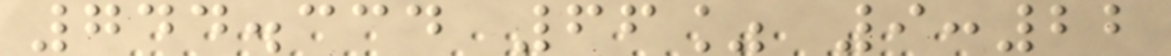744.334 66% 9:22
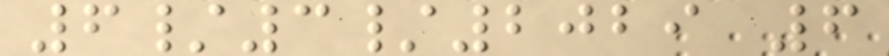6/3/2029 6
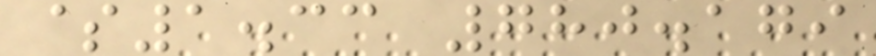$1.33 780.179
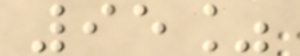95%
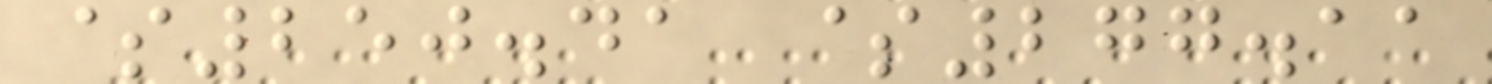$250.41 $277.11
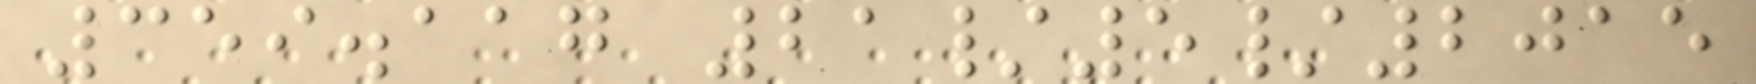359.117 21/5/2015
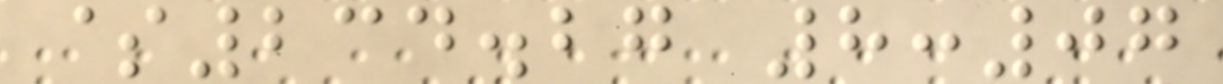$234.27 8:07
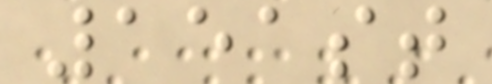151st
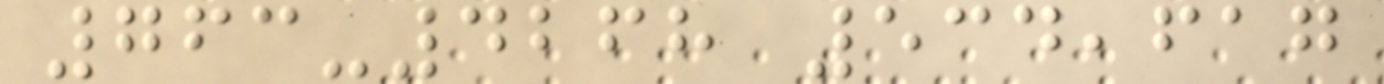763-4268 534,617
